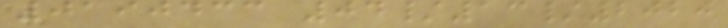0190433 04/13/2020
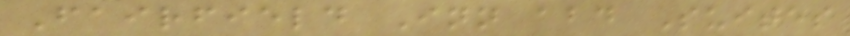Fairfield Inn abd Suites
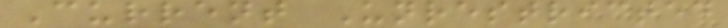Current Unrestricted
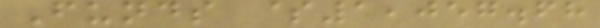Funds $1,057.68
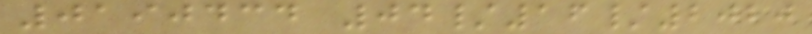0190434 04/16/2020
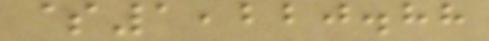$1,220.88
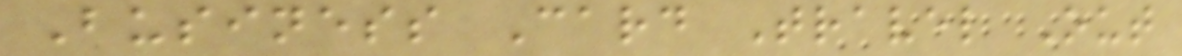Business Card Travel Out
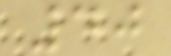40
